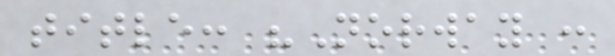title: "Norway :
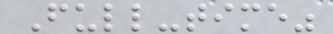Full-time"
